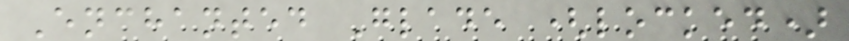Enchanted Glade (locked)
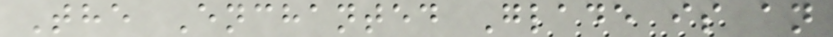The Enchanted Glade is an
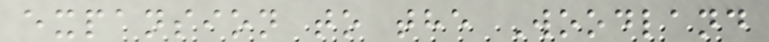expansion to the Woodland
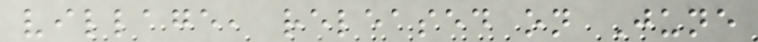village, released on June
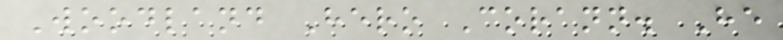Woodland Hero Corann. He
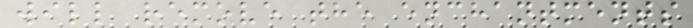will remove the enchantments
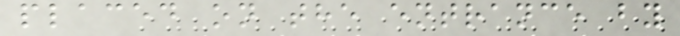placed on the entrance by
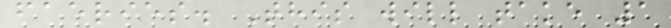faeries. This will take 1
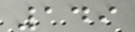149
